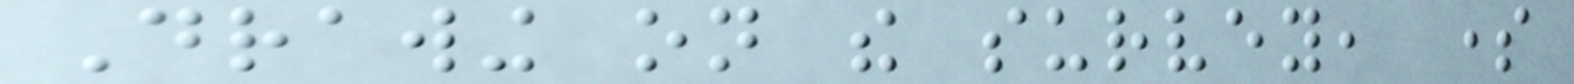Drawing on the survey, some
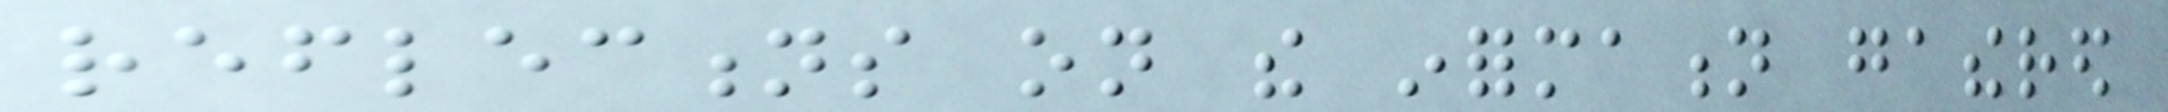reflections on the information gathered
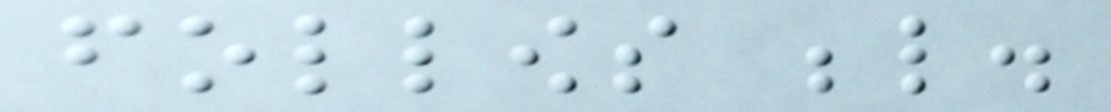follows below.
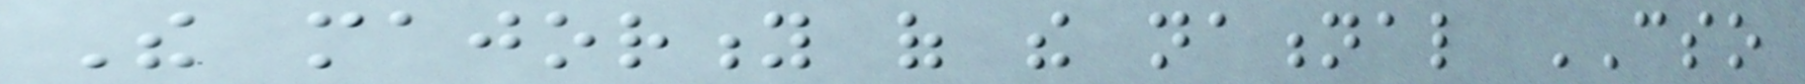The majority of the national CSO
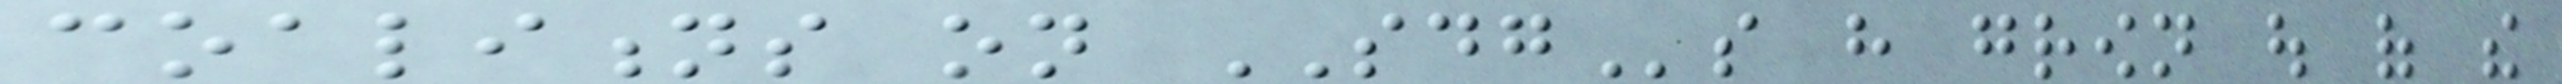coalitions on SDGs have grown out of the
